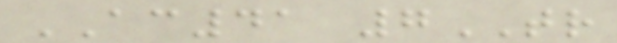AC41 7TR
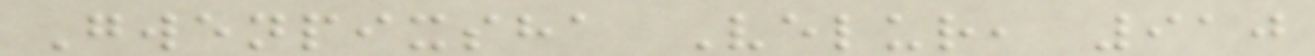Gwenpixsha Velur, 910
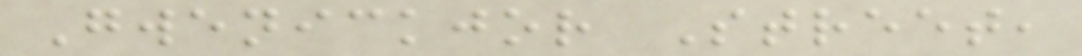Gwenickjor Street,
